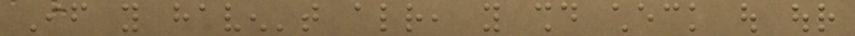If you haven't already, you should check out our
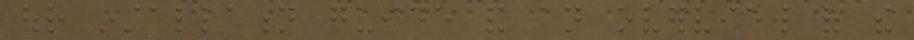our installation guide and an overview of the
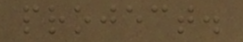project.
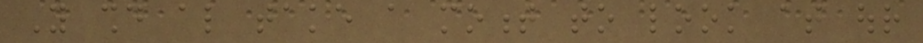You should also take a moment to look at our
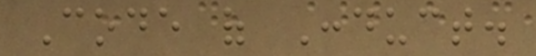Code of Conduct.
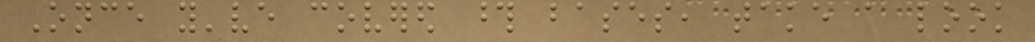Once you've covered those bases, take a look
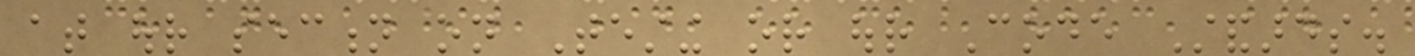at our section on Testing or our Code Standards.
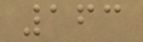163
